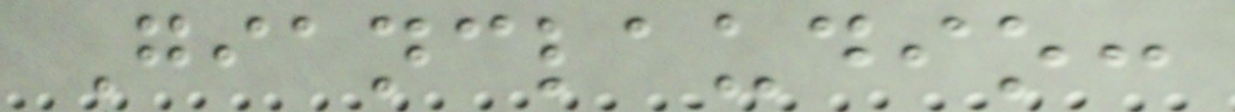Gianclaudio:
